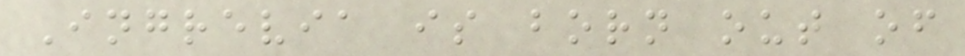Ingrevia is born out of
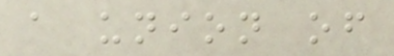a union of
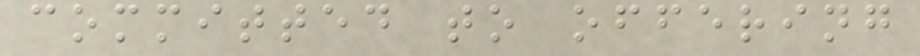committed to offering
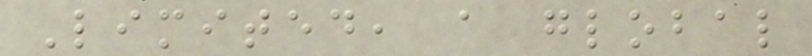Limited, a global
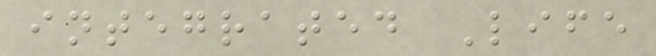integrated Life
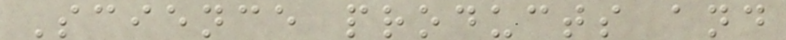Science products and
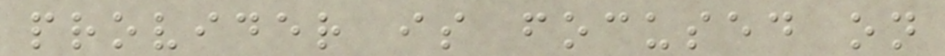provider is focused on
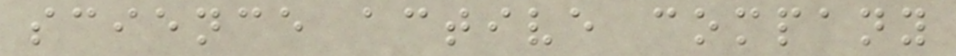science active company
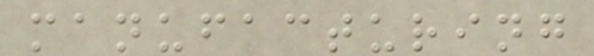manufacturing
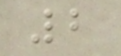2
